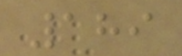189
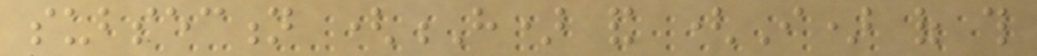subsection (H) and (I) of this
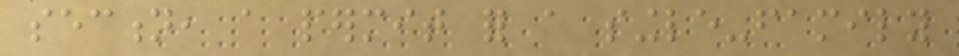section, a permit for a single-family
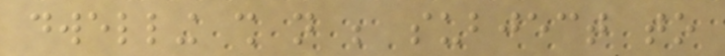dwelling shall not be subject to
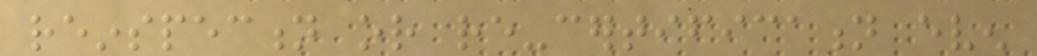reinspection or re-certification even
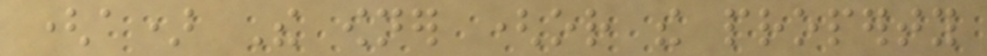(a) The owner (or the property
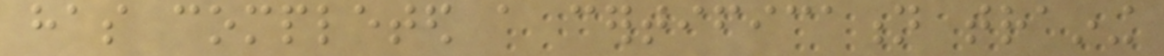has completed a certification training
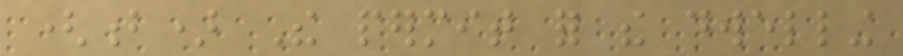(b) The permit for the dwelling
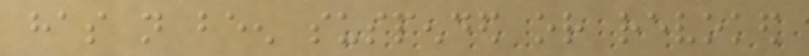has not been suspended or revoked
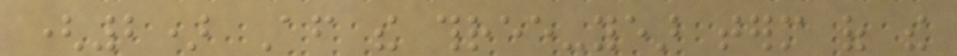(2) After the three-year term of the
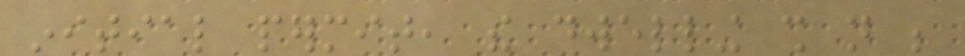initial permit, the dwelling shall not be
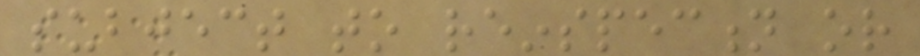subject to reinspection or
